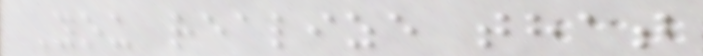You realize that
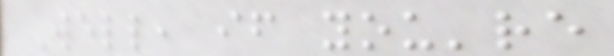Well, if you're
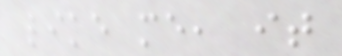like me, it
